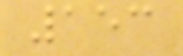153
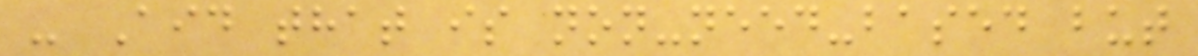- Aid that is non-need-based but
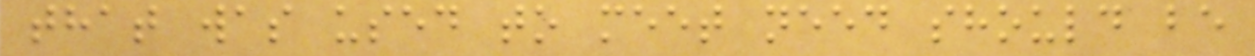that was used to meet need should be
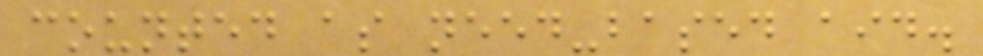counted as need-based aid.
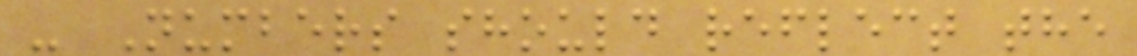- Numbers should reflect the
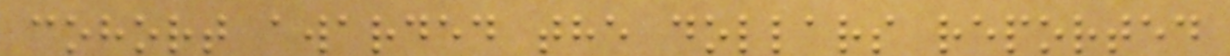cohort awarded the dollars reported
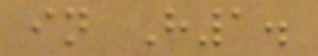in H1.
